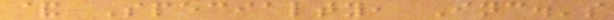& Specialty, Inc.'s
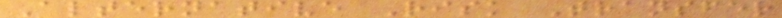Alternative Risk Transfer
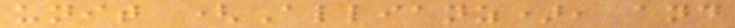unit (Allianz), and
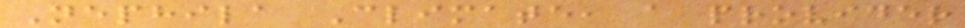Nephila Climate, a provider
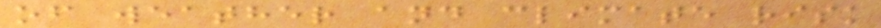of weather and climate risk
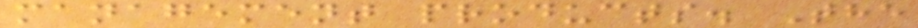management products. The
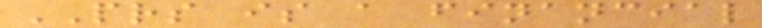PRS is a financial
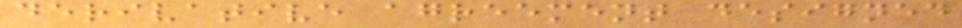derivative agreement designed
